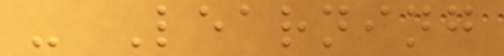- Learning
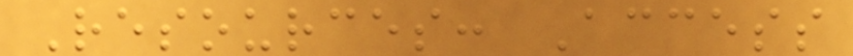Resources: Access
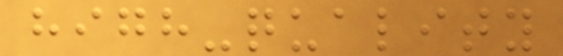high-quality
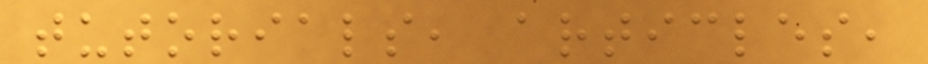tutorials, articles,
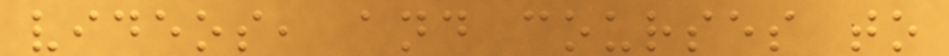videos, and courses to
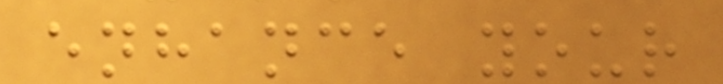enhance your
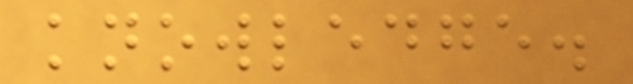knowledge.
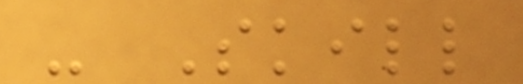- Skill
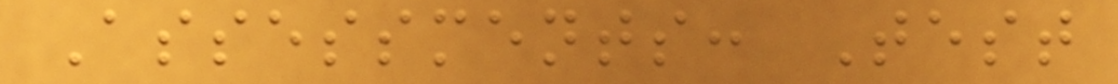Assessments: Test
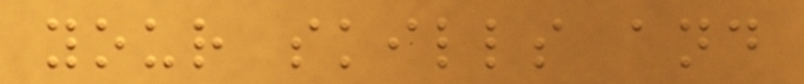your skills and
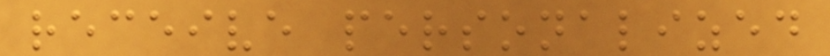receive personalized
